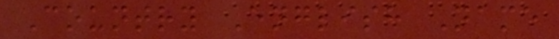Country English Name
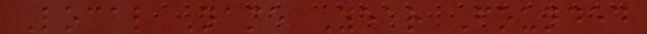Local Name Year Founded
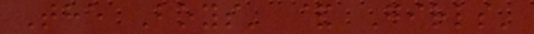The Boys' & Girls'
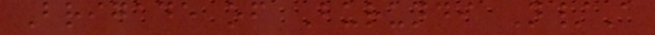Brigade of Burundi N/A
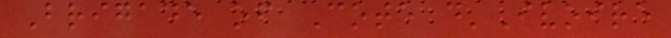Brigade of Cote d'Ivoire
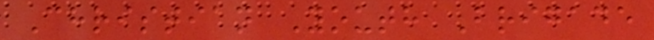Christian Youth Brigade
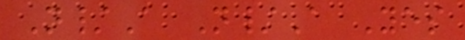N/A N/A Yes
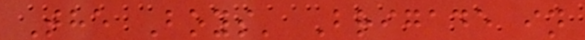The Boys' Brigade in
